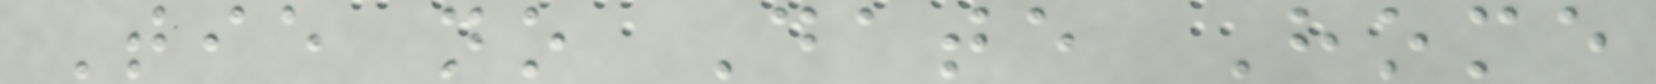Tie no Date Home
